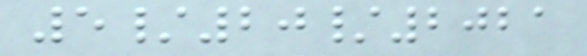5/20/2021
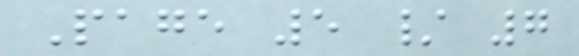Page 5 / 7
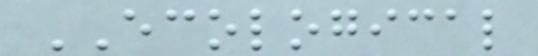ECOLOGICAL
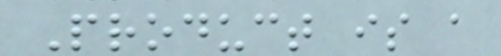Product is a
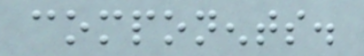components.
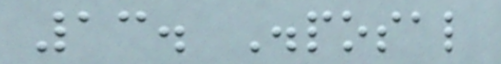13. Disposal
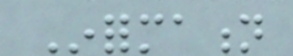Information
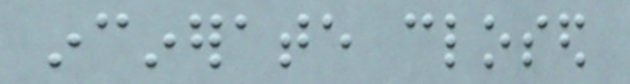incinerate closed
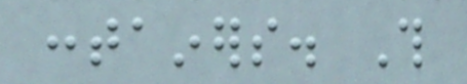containers. This
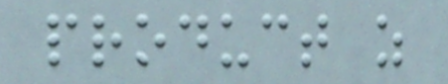product as
